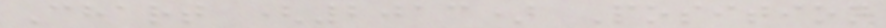Chart (2013) Position
